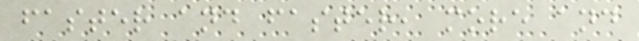faster and faster, more and
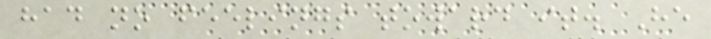had no feelings toward it. He
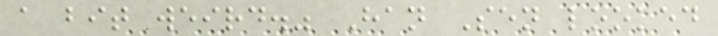a bit weird." Han Sen looked
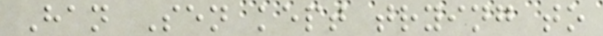Han Sen kept trying to
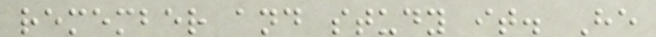remember and study it. He
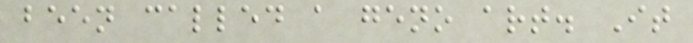been called a geno art. It
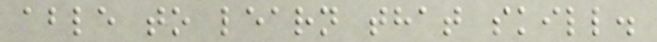able to learn that skill.
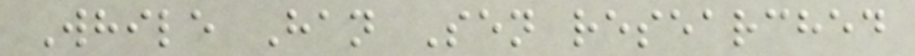While Han Sen researched
